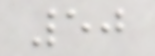50
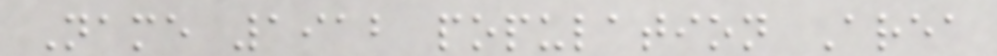Name 1912 population Area
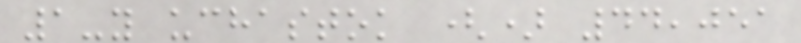1-y uchastok () 44,051
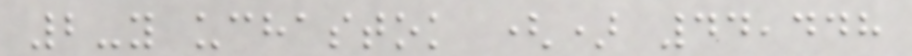2-y uchastok () 44,448
